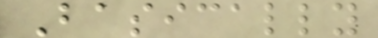Basically
